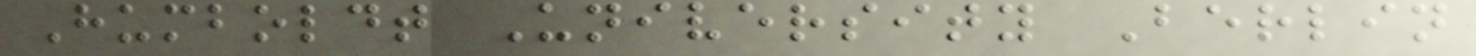Humboldt University Berlin
